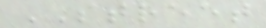STREET
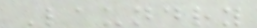Laundry
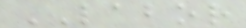LABOR
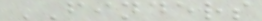FINDERS
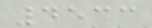4533
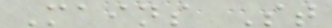Mains St
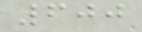600
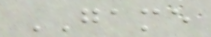GAME
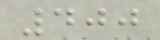400
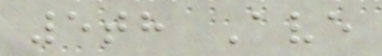5th Ave
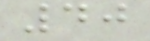40
